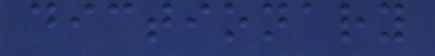dictionary
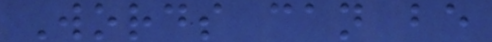Words can be
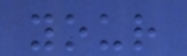your
